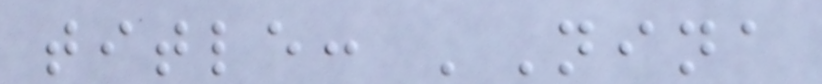title: 'Nina
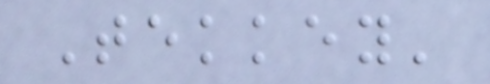Tekkey'
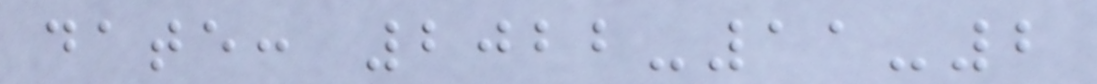date: 2022-11-2
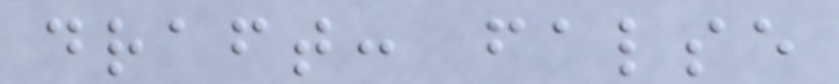draft: false
